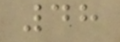48
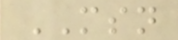MSN
